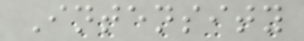Intensity
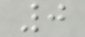0
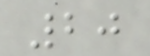20
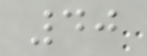40
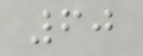60
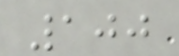100
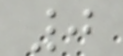0
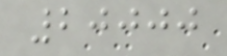20000
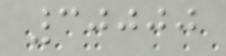30000
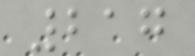217
